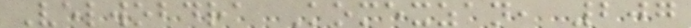Velwobdra Komexzan, 207
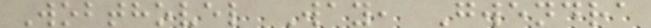Wobthovel Way, Gwendra
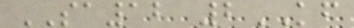SA12 2KF
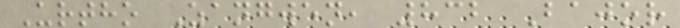Urtho Zangwen, 832 Bajor
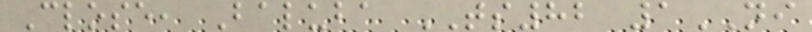Close, Baluba TS82 1NI
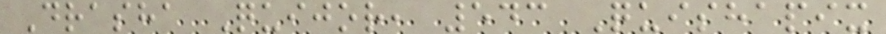Drasha Quijor, 543 Quishapix
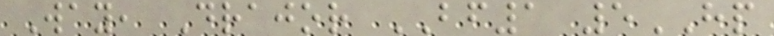Way, Drajor BF1 5HP
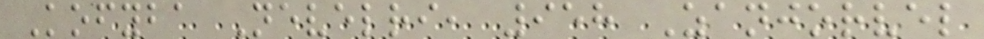Kofyba Nevelri, 958 Zanjorvel
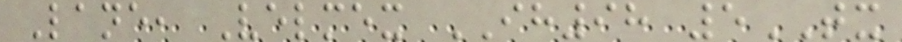Lane, Velmex IH98 5TX
